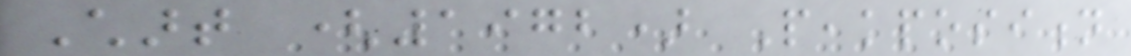Chart (1972) Peakposition
